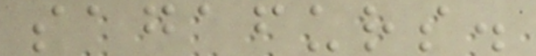sagafurs.
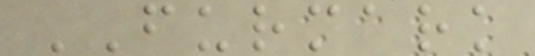FURMARK
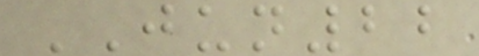JUN22
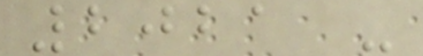2021 -
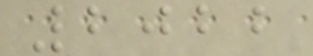2022
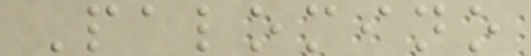Palomino
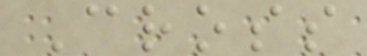Cross
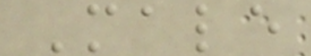Male
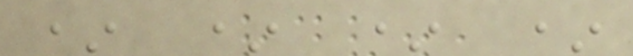* * * *
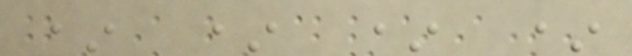* * * *
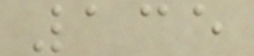135
